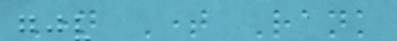Name Time Rank
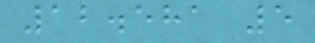12.581 5
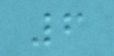6
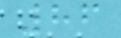86
